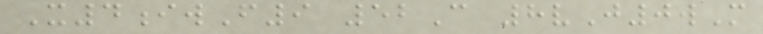X4iwF9 52C 8vJ0wM
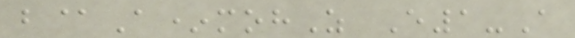b@A*mohZ E1-A
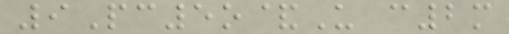9Pc5o&U c2m
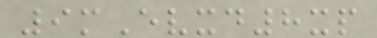9mEvxd8xp
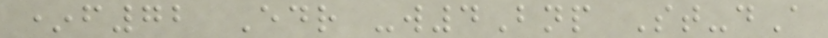*f72 Edr -w4Bnp St-dA
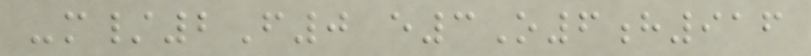-m/2F0 e3O6h916
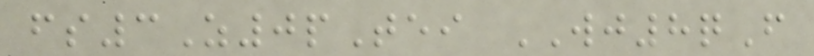fs3Z0pTei WJ8qF
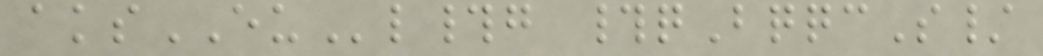aksEUl#g #qBqqcS/
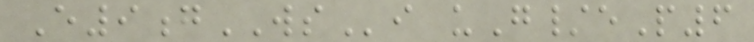E9gWSi uG/eP6
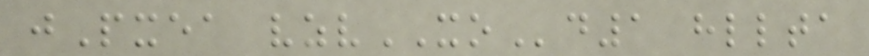jPxea vzvXOd1 hllta
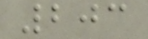203
